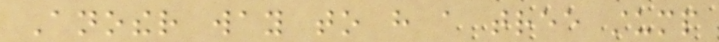Another way to have a tree stump
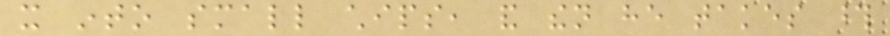it into small chips, and then he takes those
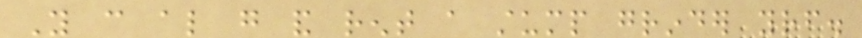You can also go and rent a stump grinder yourself.
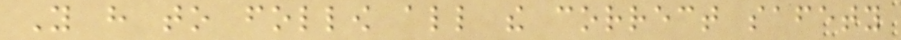You have to follow all the correct safety
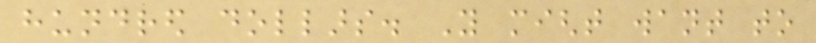hundred dollars. You might want to
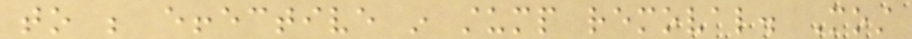to be effective in stump removal. Most
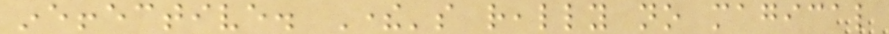ineffective. There's really no magical
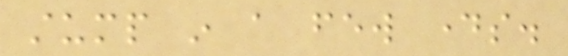stump in a few days.
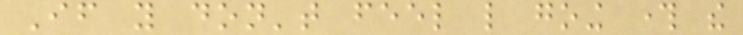If you don't feel like going through the
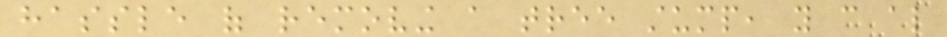hassle of removing a tree stump, you can also
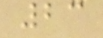23
